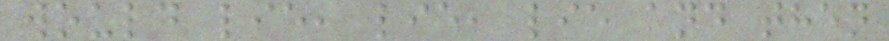would lie, lie, lie and then
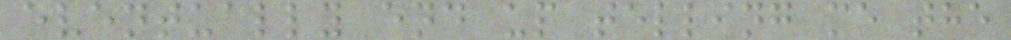eventually end up telling me the
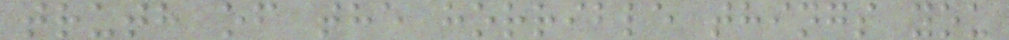truth of the horrible things you
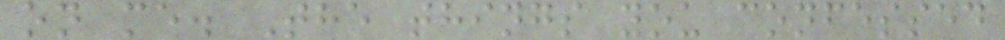on me. The things you confessed
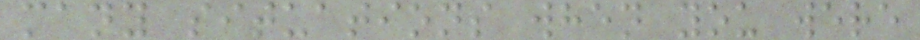many situations when you were
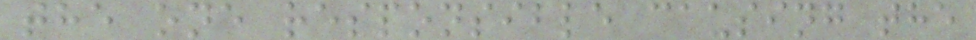the one responsible causing the
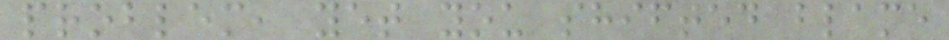problem, yet you shifted blame
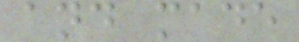and made
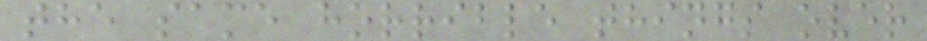the same horrible things over
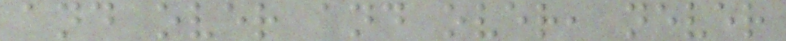and over and over, never
